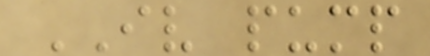IV pump
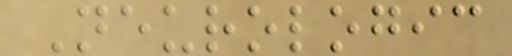Neurologic
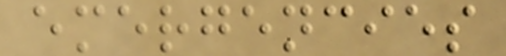emergencies
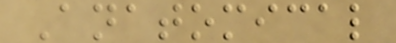Anatomical
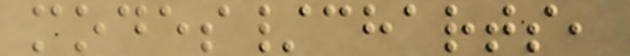modes/charts,
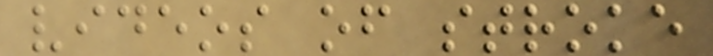videos of stroke
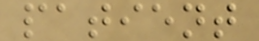patient
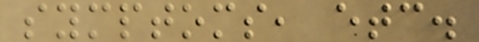symptoms, etc.
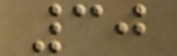30
